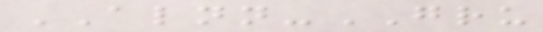ALNN-GRU
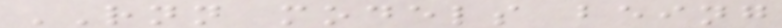RNN models being
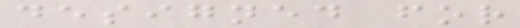designed for
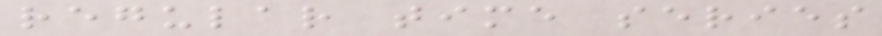regular time series
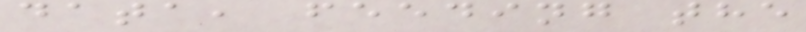data, feeding the
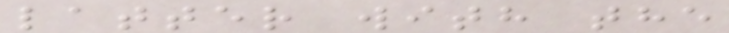latter with the
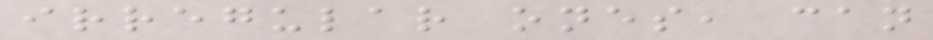irregular ones, can
